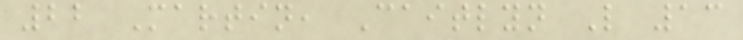22 Martin, Caitlyn L 13
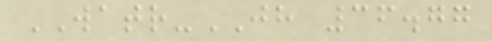WATR-JH 36.77
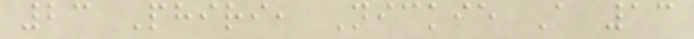23 Phiri, Nickie A 13
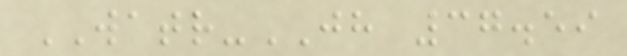WATR-JH 37.59
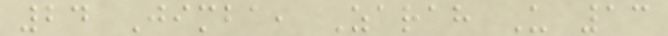24 Jimba, Zarah U 13
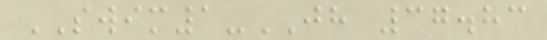SWIM1-JH 37.83
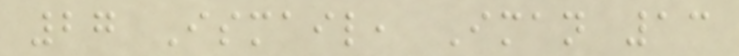27 Ismail, Iman 13
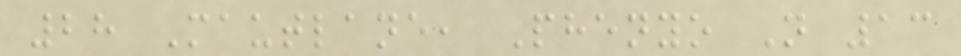28 Mautlane, Phenyo N 13
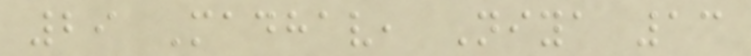29 Madhav, Niya 13
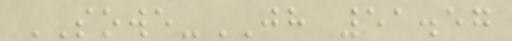SOWE-JH 51.57
